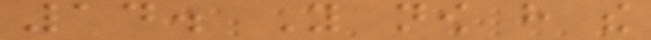14. You now have the
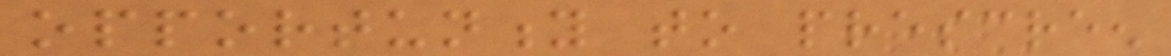opportunity to prescreen
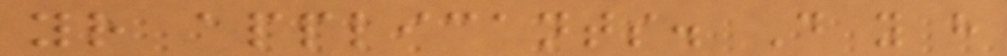your applicants. Do you have
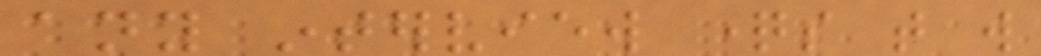any interview questions that will
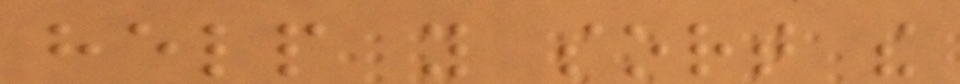help you sort the
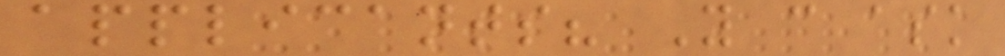applicants? You can ask
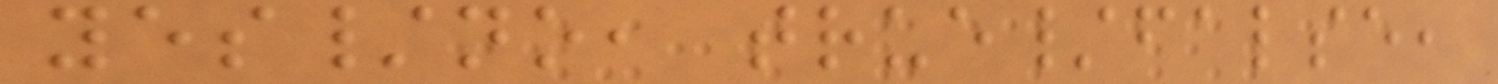yes/no, true/false,
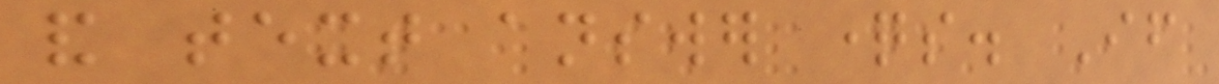and text answer questions. If
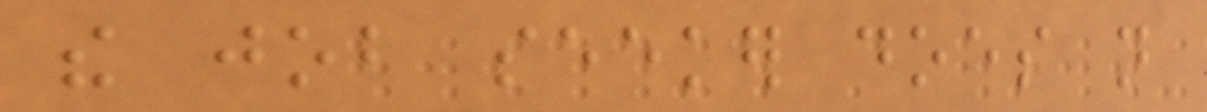the job seeker does not
